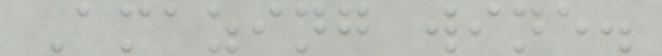Amazing wine.
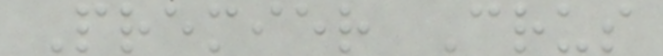Premier Crus
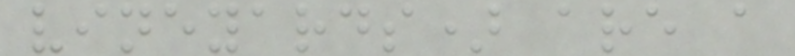vineyards) are a
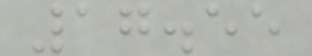17.55
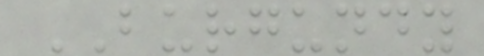BURGUNDY
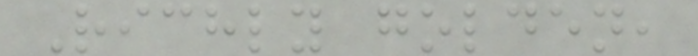Richly golden,
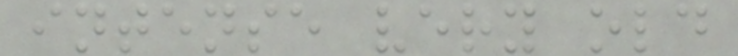intense very old
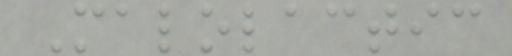Malolactic
